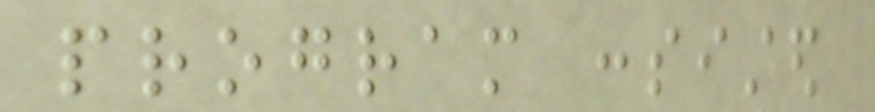program consisted
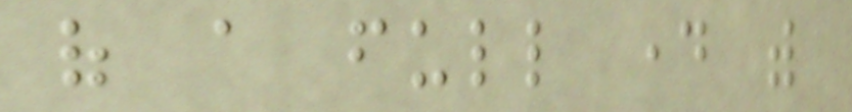of a full day with
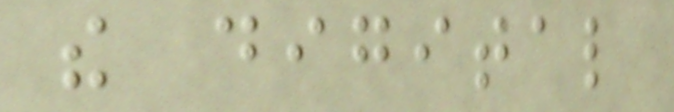the digital
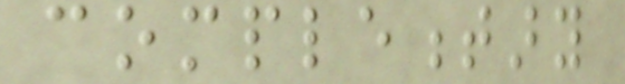complementary
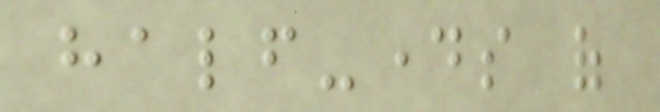half-days of
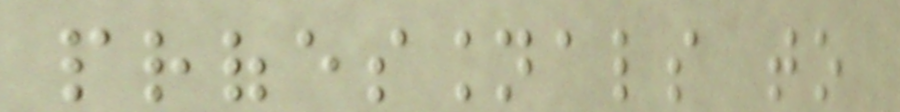professionals to
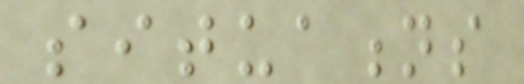situations
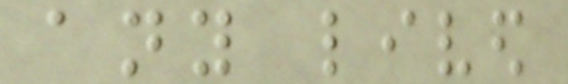any lived
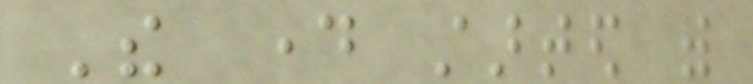The day started with
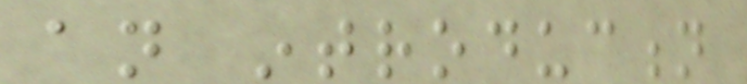an introduction
